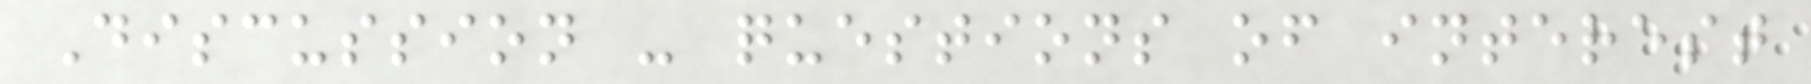Discussion - questions of interest
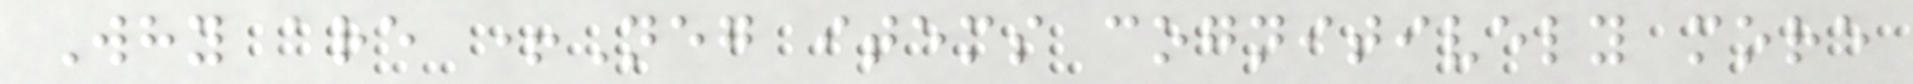Why are +Neg items cognitively more
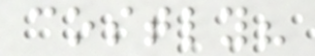costly?
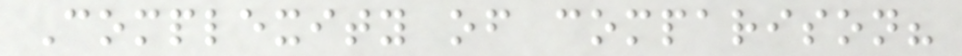Complexity of comparison?
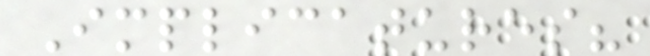Implicatures?
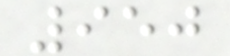950
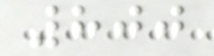800
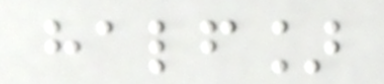half]
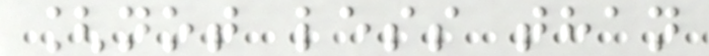[not less than
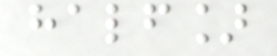half]
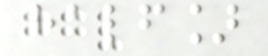half]
